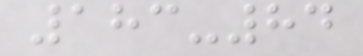183-84
